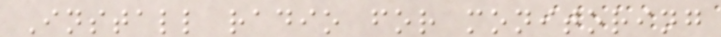Install radio for monitoring
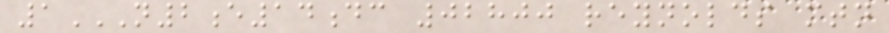1N2E14DC 02800 REYNOLDS MTN
